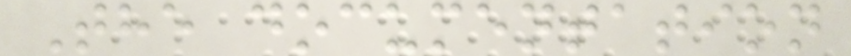The documentation
